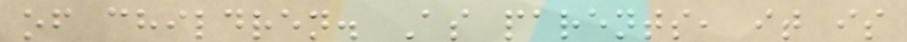of children. As parents, it is
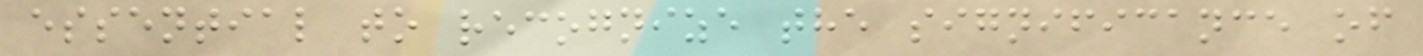essential to recognize the significance of
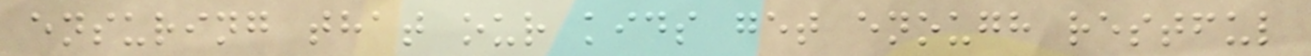ensuring that our kids get enough restful
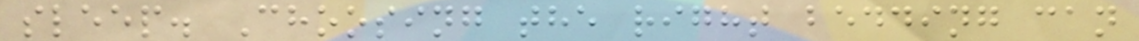sleep. Choosing the right bedding can
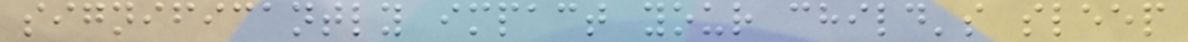significantly impact your child's sleep
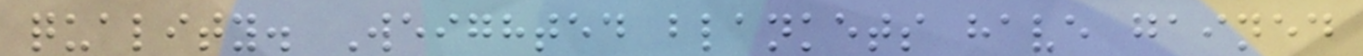quality. Weighted blankets have gained
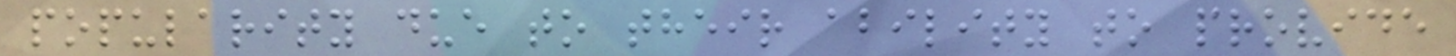popularity due to their ability to provide
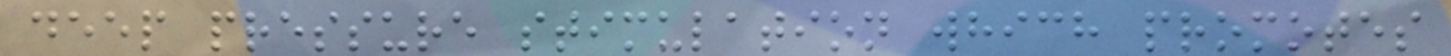deep pressure stimulation which promotes
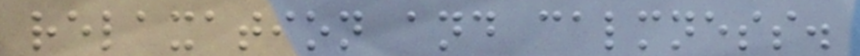relaxation and calmness.
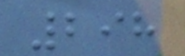298
